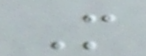M
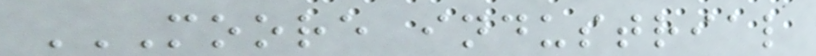MOORE INDUSTRIAL
